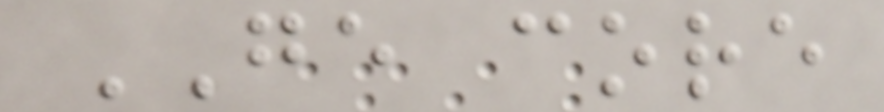GE core
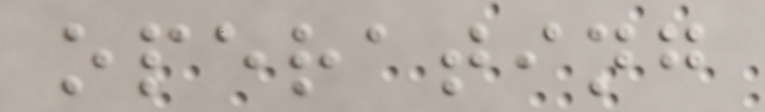operating
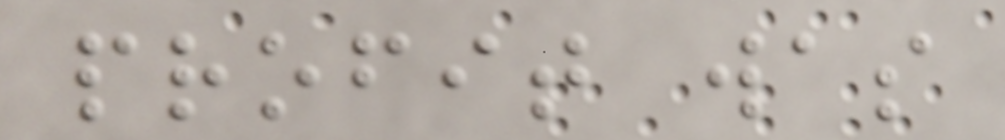profit was
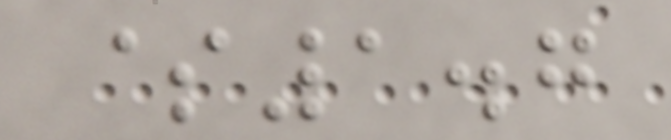$1.7
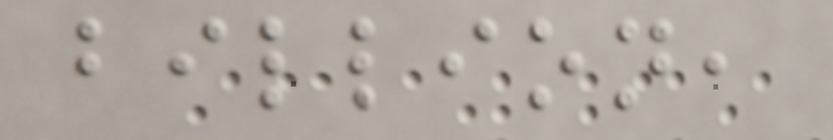billion,
